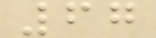67
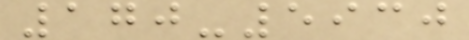170-5930
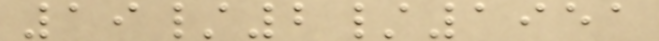19/2/1951
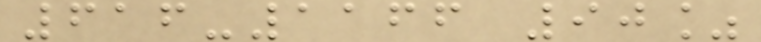616-1166 90%
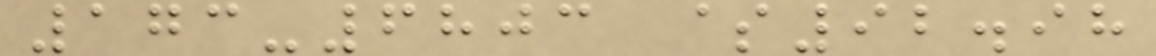173-6803 $92.98
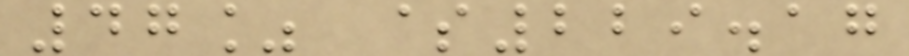47% $229.17
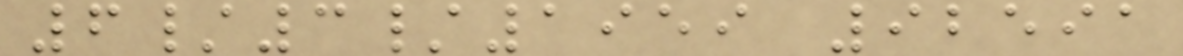6/3/1959 92591
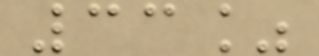33%
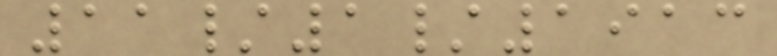11/1/1913
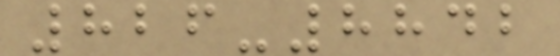826-8842
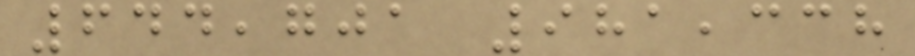644,701 981,338
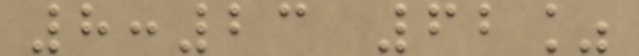8:23 62%
